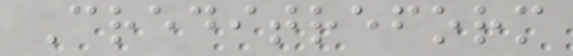Creditreform
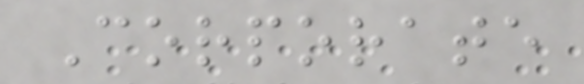Corporate
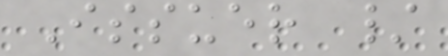Issuer /
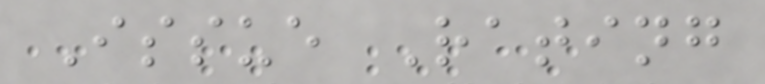Issue Rating
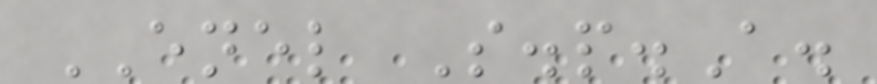ENEL S.p.A.
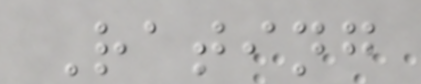Rating
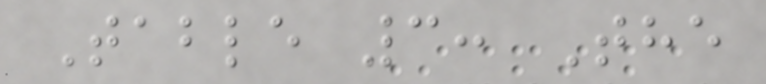Table 3: The
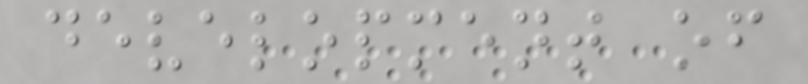development of
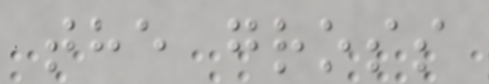the gross
